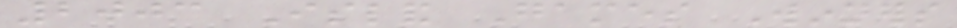2003 Island Games Winners
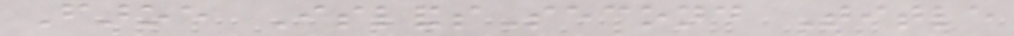Faroe IslandsSecond Title
